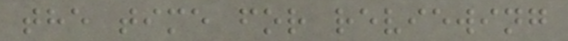the time for reviewing
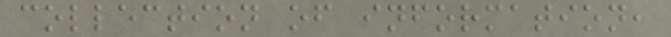collection of information,
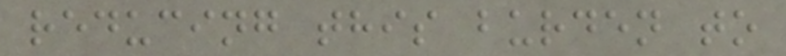reducing this burden to
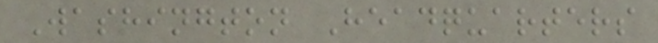Washington Headquarters
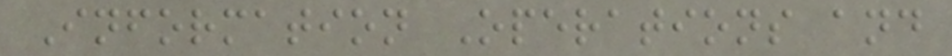Information Operations and
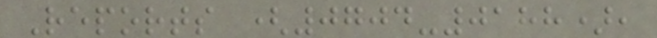Reports (0704-0188),
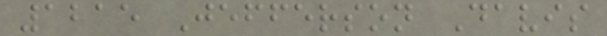1215 Jefferson Davis
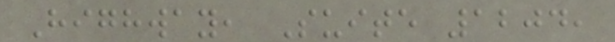Highway, Suite 1204,
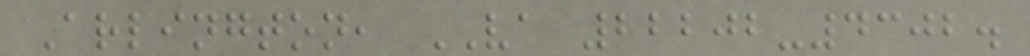Arlington, VA 22202-4302.
